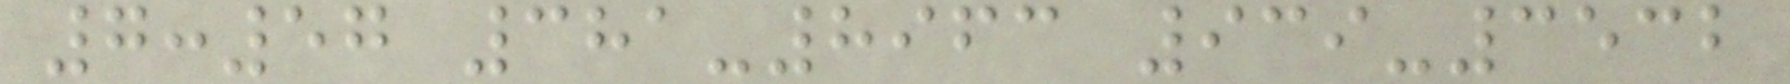7:57 381-8963 939-3532
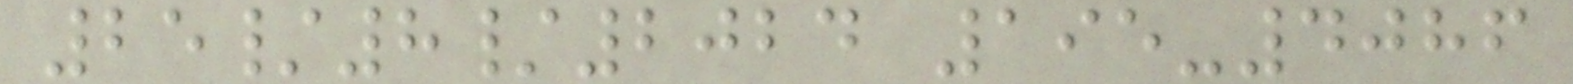25/8/2024 195-4086
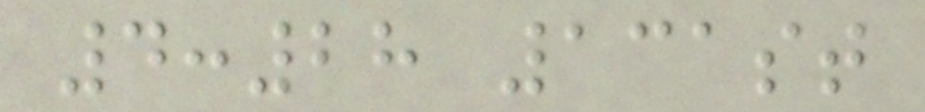4:28 131st
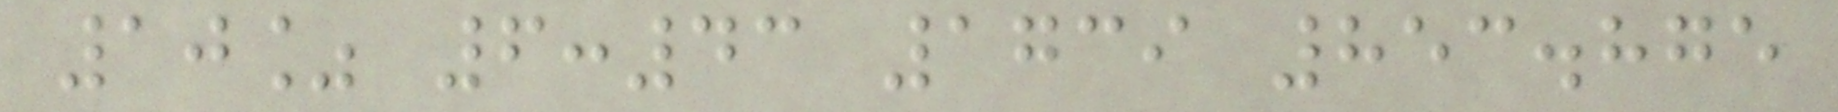10% 6:43 1739 853.875
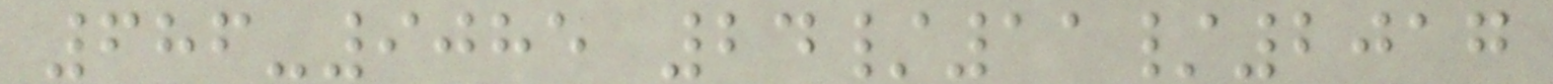686-9085 24/11/2017
